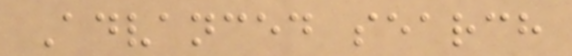Advanced search
